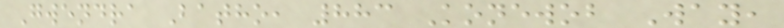Gwendra Batho, 883 Konewob Way,
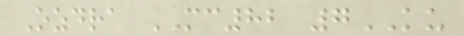Ozdra MC82 7KU
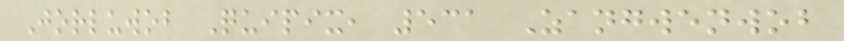Jorluwob Quipix, 531 Zangwenwob
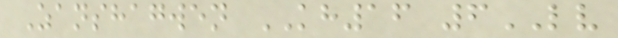Zanshagwen KH16 6LV
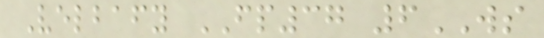Velbafy FP37 6WS
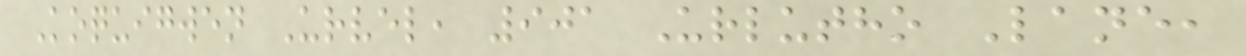Koquigwen Urvel, 901 Urlutho Lane,
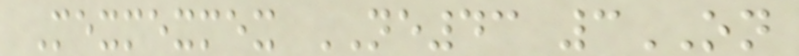Mexmexmex NE43 3ON
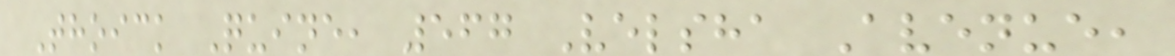Thoick Quine, 567 Velsha Avenue,
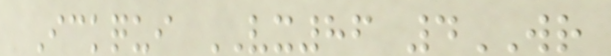Ickqui VX86 4WR
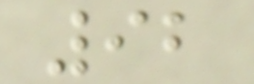92
